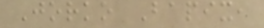Jorko Bapix,
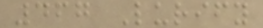467 Lurify
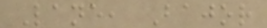Lane, Bajor
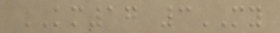KM17 3MY
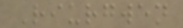Riurgwen
